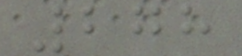278
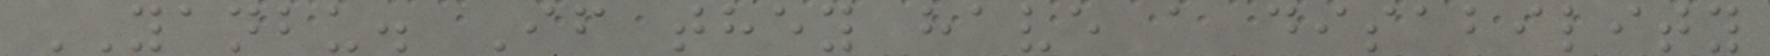YANBU. If they have a disability
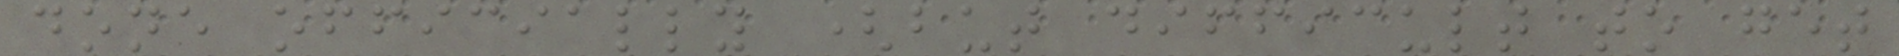done officially (but difficult to get
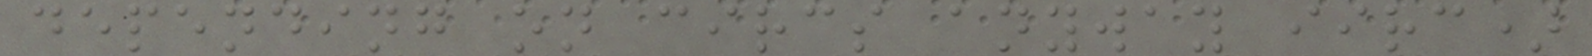depending on circs anyway iirc)
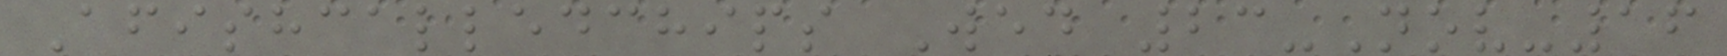Afishcalledchips Wed 23-Nov-16
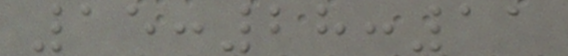15:28:11
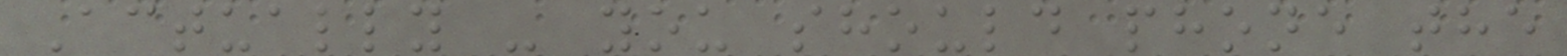Actually - you should phone the
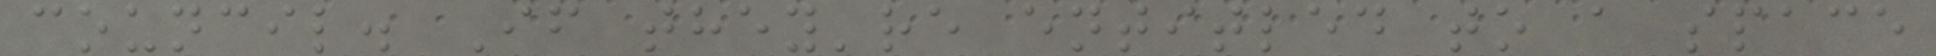council. If they're entitled to a space
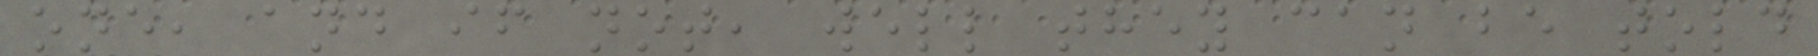one, and if not, well they can be told
